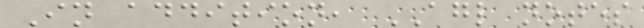In addition, AGL notes
